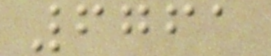6761
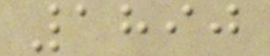1890
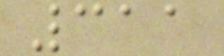311
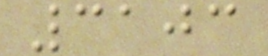3103
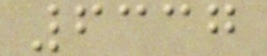6337
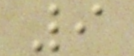9
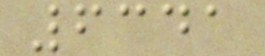6341
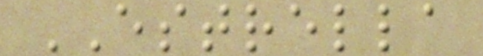ESTRELLA
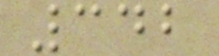342
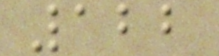122
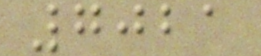7021
